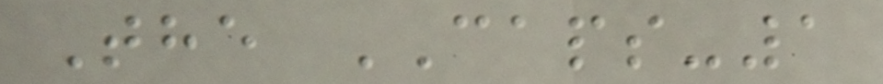The CAPS-1
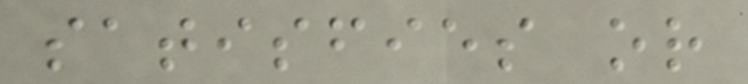satisfies or
